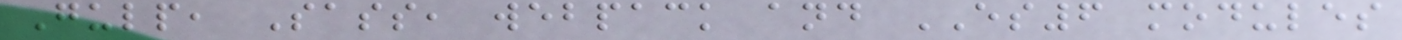Gulp, Sass, webpack and ES6 modules
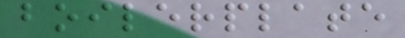boilerplate
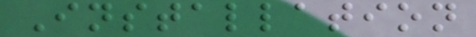Installation
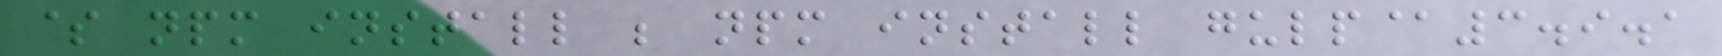$ npm install ; npm install gulp@3.9.1
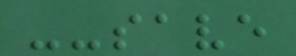--save
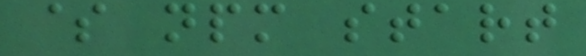$ npm start
